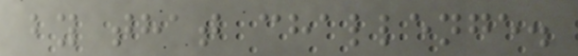by that challenge.
